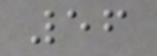56
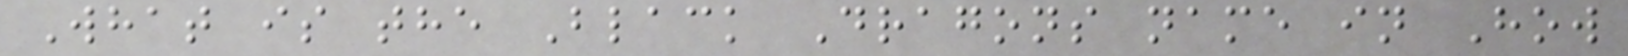What is the Black Dragons name in How
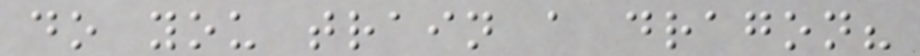do you train a dragon?
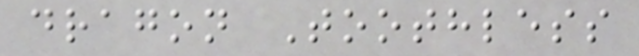dragon Toothless
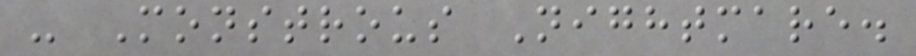- Monstrous Nightmare.
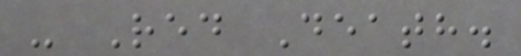- Red Death.
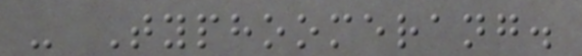- Typhoomerang.
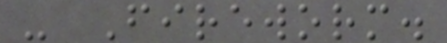- Fireworm.
